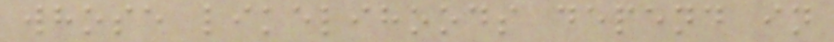whose likelihoods depend in
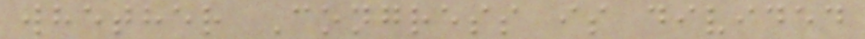whether Congress is divided
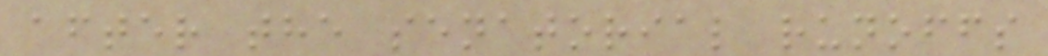after the senatorial runoffs
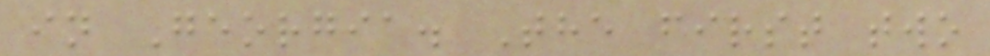in Georgia. The first two
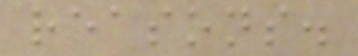reasons.
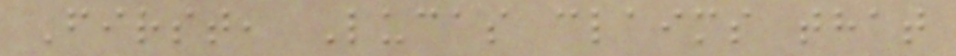First, Lucas claims that
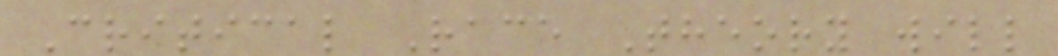Critical Race Theory will
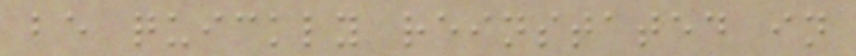be quickly reinstated in
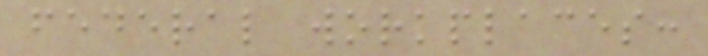federal workplaces:
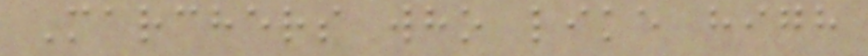Marchers who like high
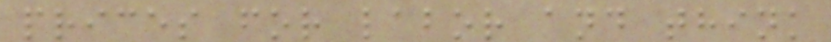prices for labor and think
